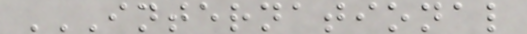INTERNATIONAL
